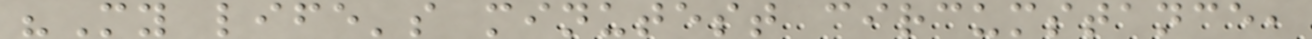"My life's minutest circumstance,
